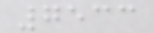7533
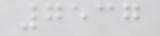7537
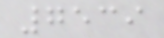7539
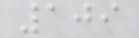109
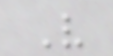V
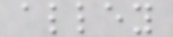alley
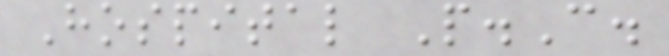Hospital P.C.
